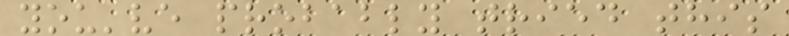you've probably tried this
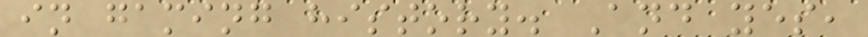in gaming history. And yes,
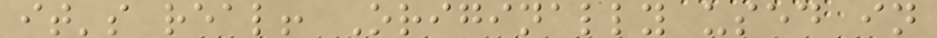it's real! Originally used in
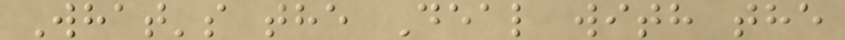What's the Deal with the
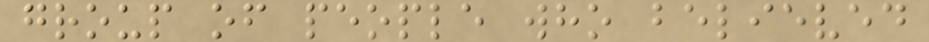group of people who believed
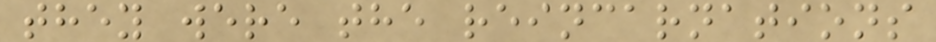they were the reincarnations
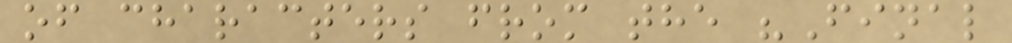of characters from the "Final
